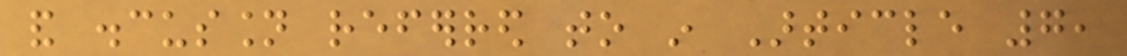and discussion referred to in Article 7,
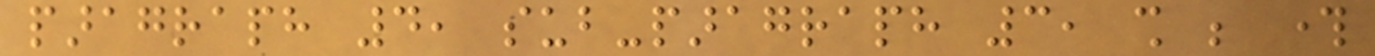paragraph 4, sub-paragraph 3, shall be through
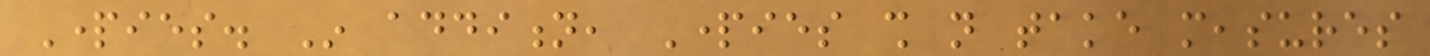Parties. In addition, Parties shall not take measures
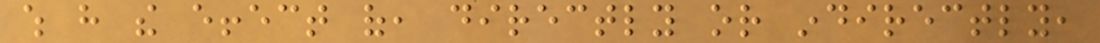which have the effect of, directly or indirectly,
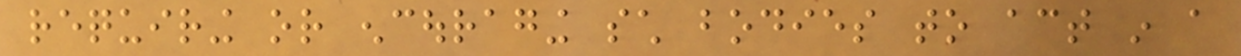requiring or encouraging such bodies to act in a
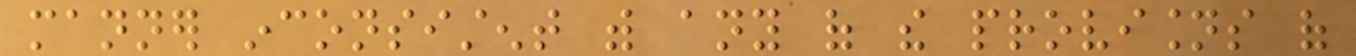manner inconsistent with any of the provisions of
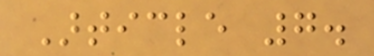Article 7.
